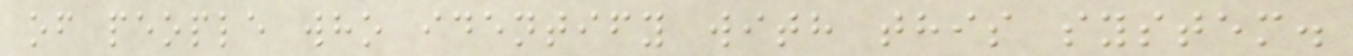of people who identify with this system.
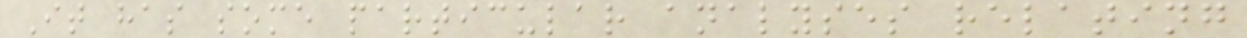It has some particular analyses relating
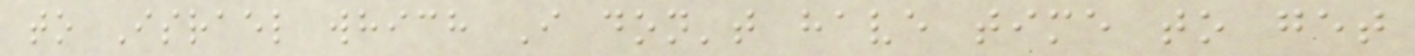to Israel which I don't have time to get
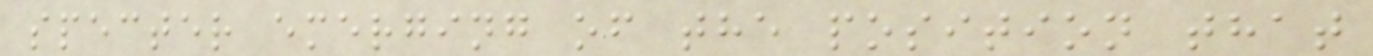specter emerging of the position that
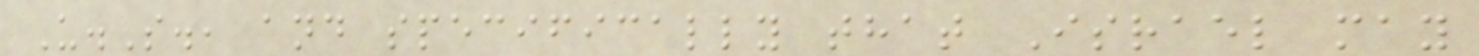U.S., and specifically that Israel may
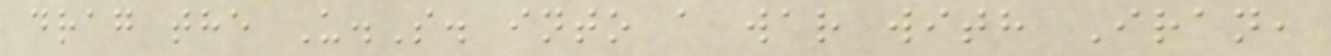drag the U.S. into a war with Iran,
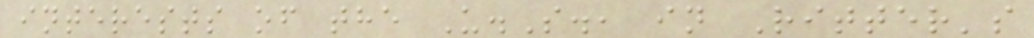interests of the U.S., in Ritter's
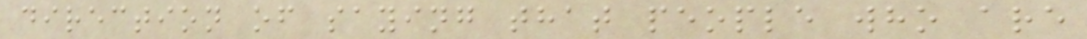direction of saying that people who are
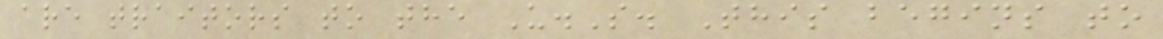are traitors to the U.S. This begins to
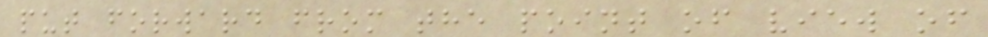put forward from the point of view of
